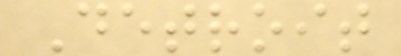Detroit
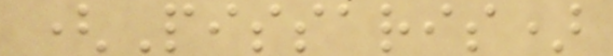(Pissaris)
